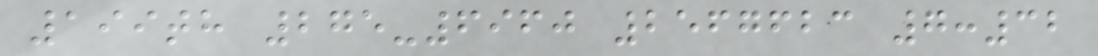199th 275-6960 2567623 7:32
